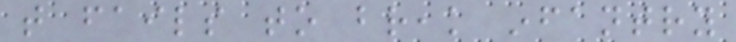that fails to break infantry
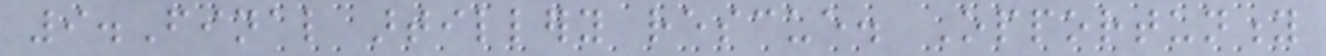9.Final artillery rescue. Opportunity
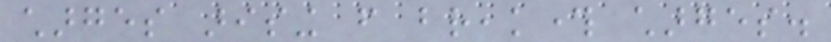charges arising from breakthrough charges.
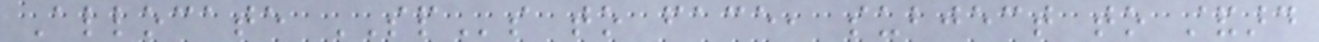Allocate SPs to face, subject to standard
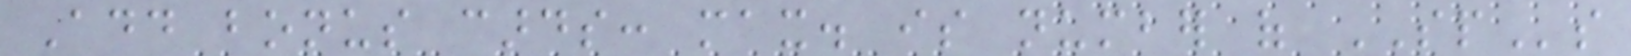Add bonus cards: max. is number of SPs
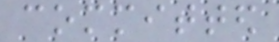committed
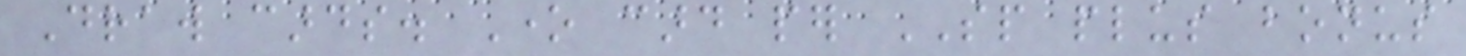Draw cards. One card per SP plus bonus
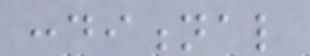conditional
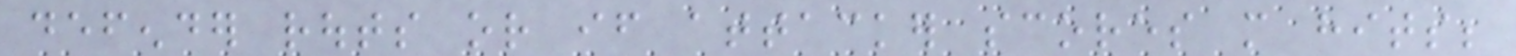defender routs or if attacker scores more hits;
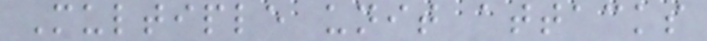Multiple unit attacks
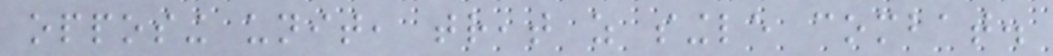opposing unit, treat as single combat.
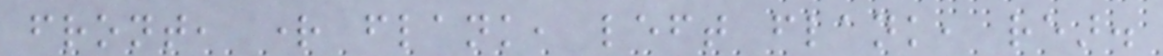front, right flank, left flank, rear.
